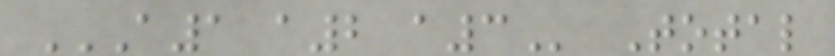A1 A2 A3 Total
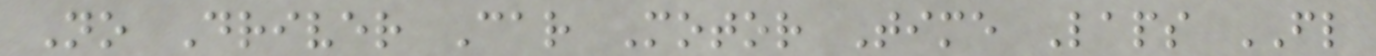No Driver Car Motor Time Laps FL
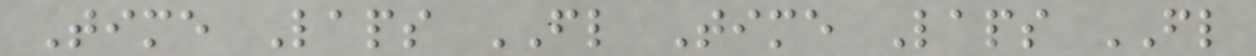Time Laps FL Time Laps FL
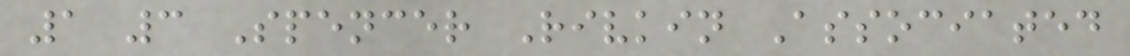1 3 Spencer Rivkin Associated
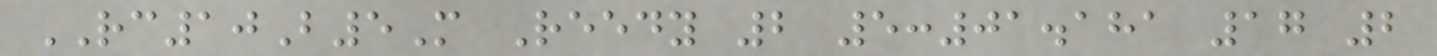RC10B5M Reedy 2 5:01.181 17 2
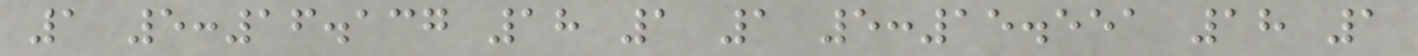1 5:16.137 18 1 1 5:15.551 18 1
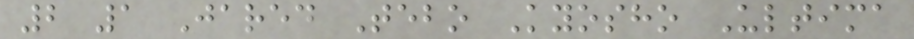2 1 Jared Tebo Kyosho Ultima
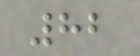82
